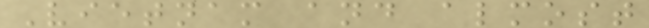Vietnam and almost
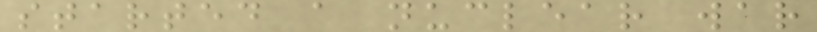started a nuclear war
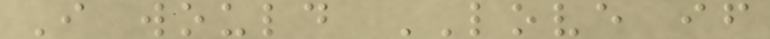I would LOVE if
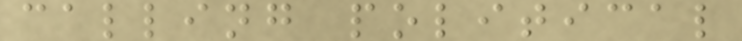calling political
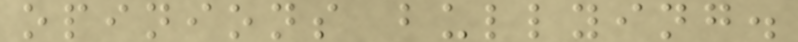opinions bullying.
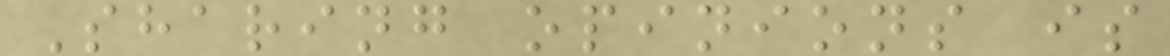Sharing opinions is
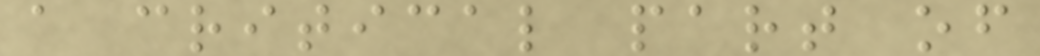a critical part of
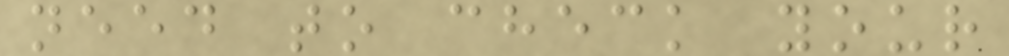need to check your
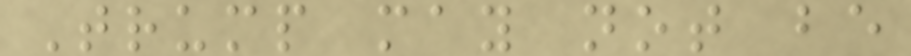Trump may not be
